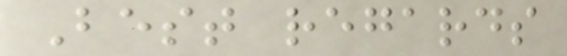Best regards
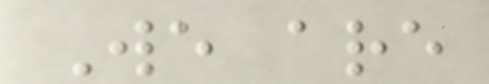We are
